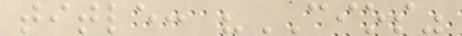title: "CIOS"
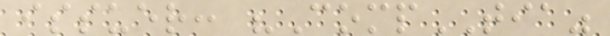issuer: "CompTIA"
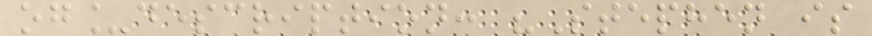og_description: "Stephen is
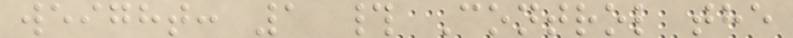weight: 1 # Control the
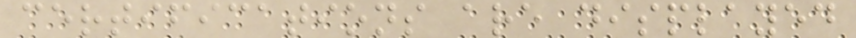certifications are displayed
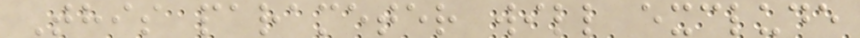This parameter will exclude
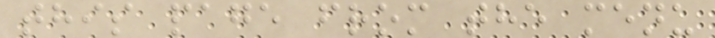this page from the menu
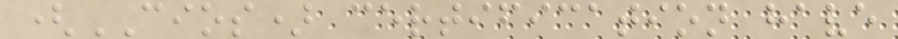(CIOS) certification have
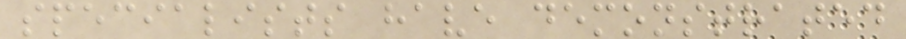specialists have demonstrated
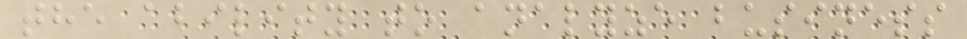the ability to analyze business
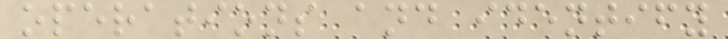operations and identify
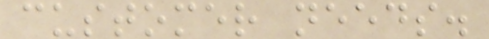customer needs.
